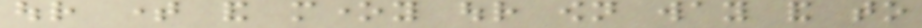our time and money our own way and to
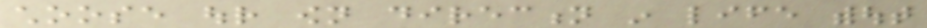choose our own direction in life without
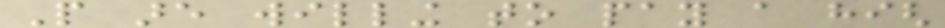People are willing to pay a high
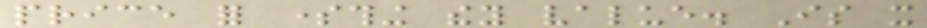price for something they value. Is it
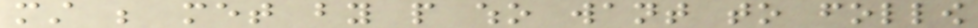must be met by people who want to follow
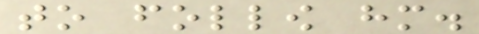to follow him.
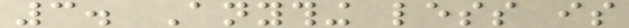3. Anything less is
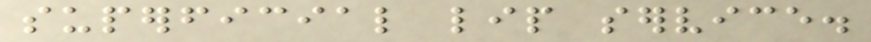superficial lip service.
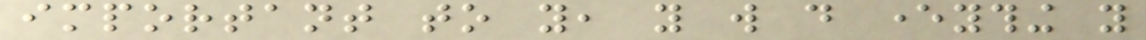important to you, you will do everything you
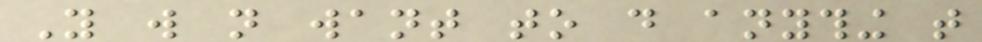You will not want to do anything that
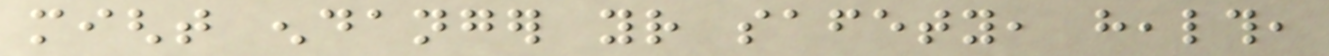might endanger your safety, health,
